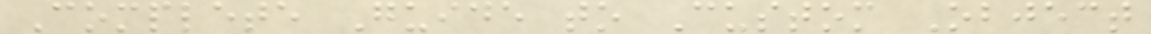Complete Guide to Custom Object
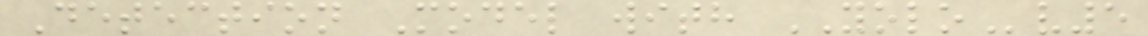Detection Model with YOLOv5
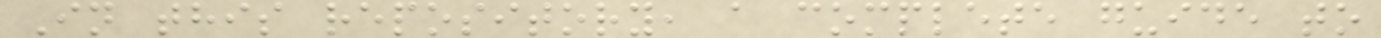In this repository, a complete guide to
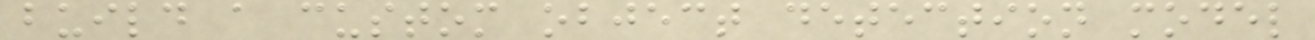build a custom object detection model
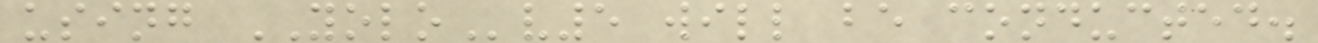using YOLOv5 will be conducted.
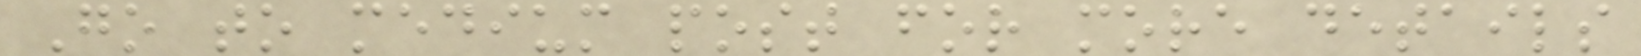Go to medium post for more details
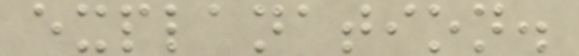explanation.
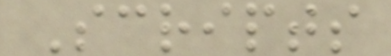Scripts
